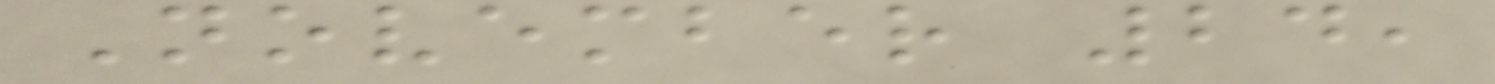November 24,
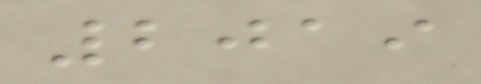2019
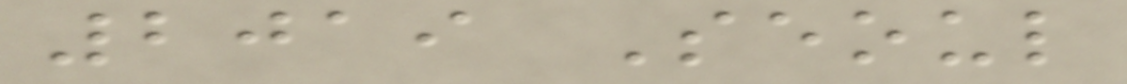2019 Seoul
